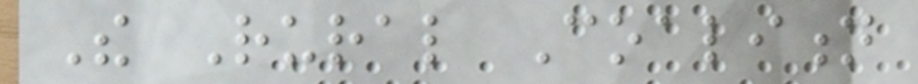The Rural Coalition
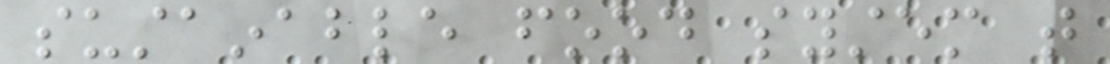sustainable food system that
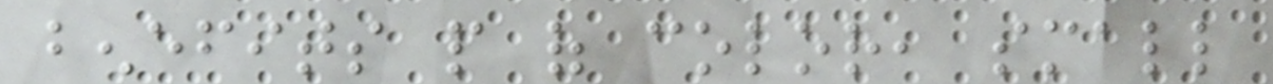benefits people of color, small
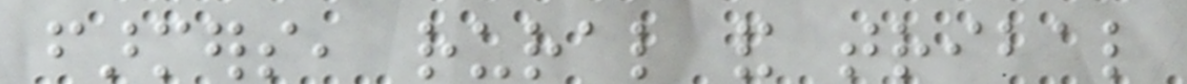farmers, rural and tribal
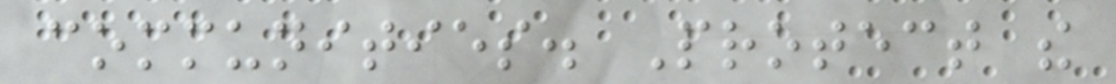communities. Protect the
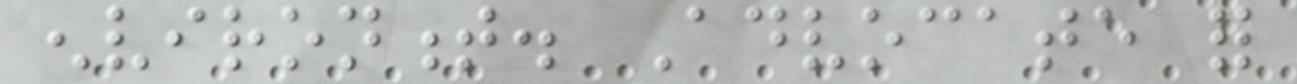environment. Advocate for
